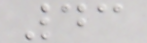43
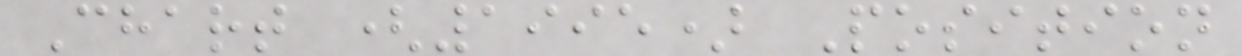Chart (1995) Position
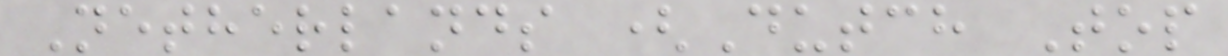Netherlands (Dutch Top
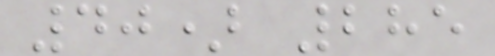40) 285
